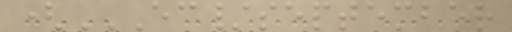(EC/SEPTEMBER
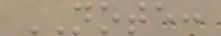NOTE:
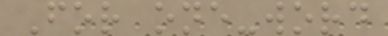For one-word
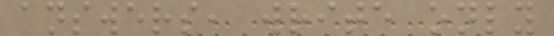answers, write only
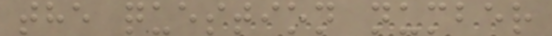the question number
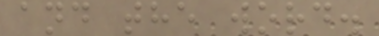and the word.
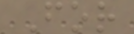For
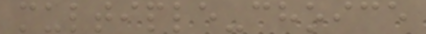multiple-choice
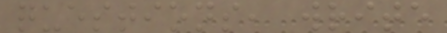questions, write
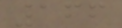166
